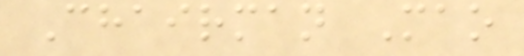Chairman Mao
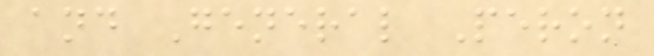and General Peron
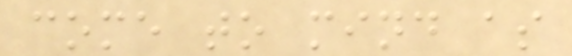come to mind as
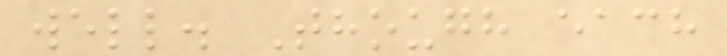well. Though each
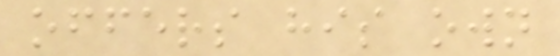offers his own
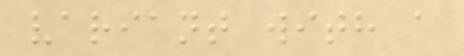variant with a
